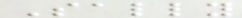Sally
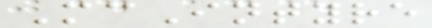McIntyre
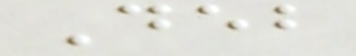Deb
